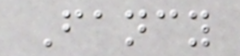Fancy
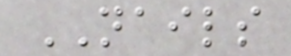NAILS
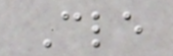Cle
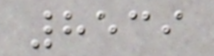8539
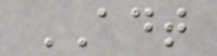ADT
